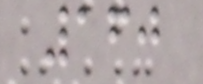160
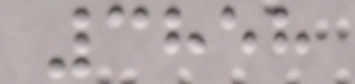3858
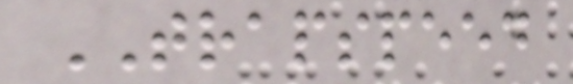TRAPSPEED
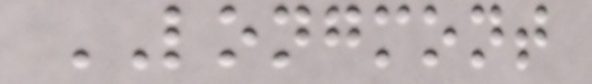LONGMONT
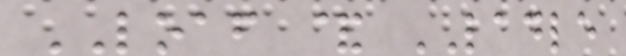LOAF & LADLE
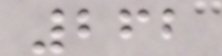262
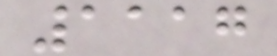1117
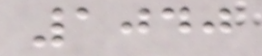1040
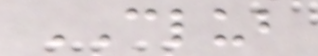CLUB
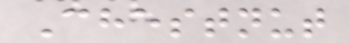Chestnut
